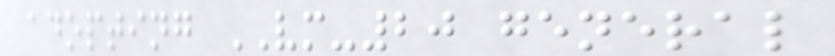adopting VM-20 general
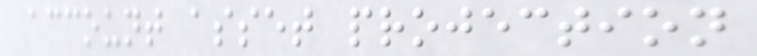account asset projection
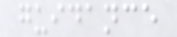guidance
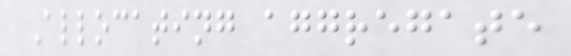Allocating aggregate
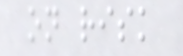on risk
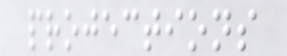projections
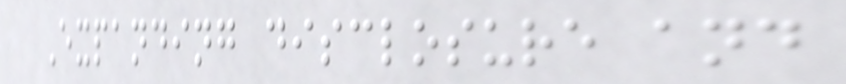Expanding disclosure and
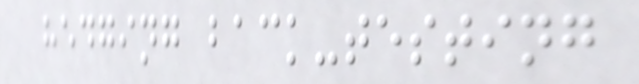hedging back-testing
